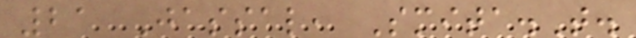21 Jassal, Smita.T.
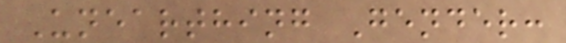Unearthing Gender:
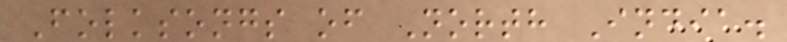Folksongs of North India.
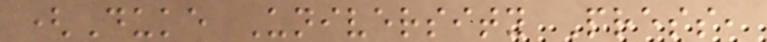(Duke University Press,
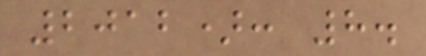2012): 8.
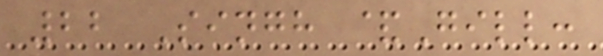22 Singh &Gill:
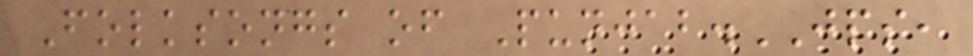Folksongs of Punjab.JPS,
